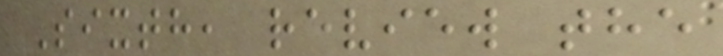Sixth, review the
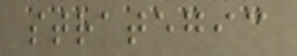strategic
